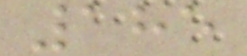185
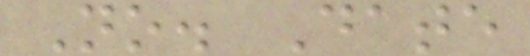No. Date
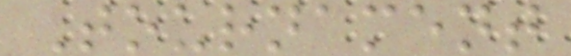Tournament
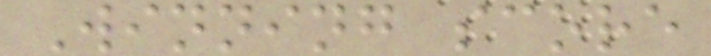Winning score
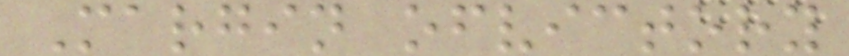Margin ofvictory
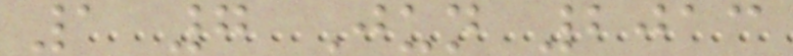1 7 Jun 2013
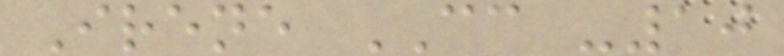Irene CC -10
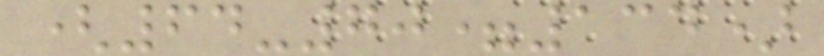(64-70=134)
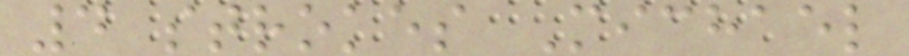4 strokes Michael
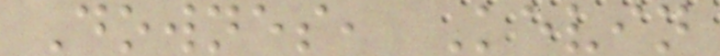Downes, Kevin
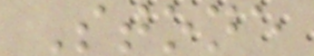Stone
